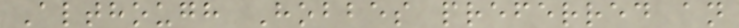Although Hobbes preferred an
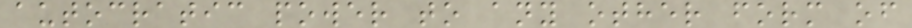autocratic power to any other form of
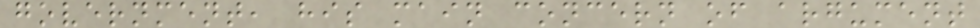government, his main concern of argument
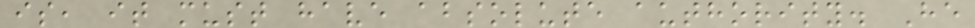is, it must have absolute authority. He
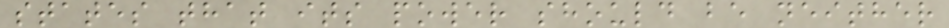states that its power should be neither
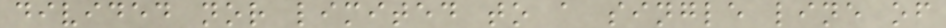divided nor limited to a single line of
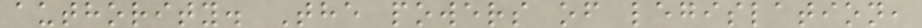authority. The powers of legislation,
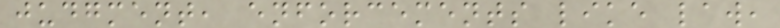judgment, enforcements like law,
